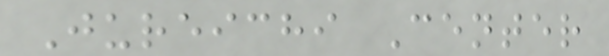Jureichi Center
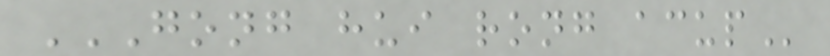GONG HUI RONG ACUP
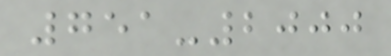751-2000
